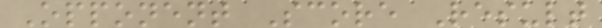Opponent Score Result
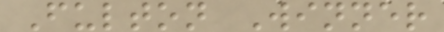Fulton Winner
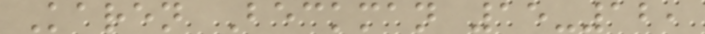Karen Beckman 15-12,
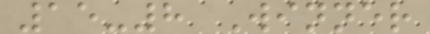15-8 Winner
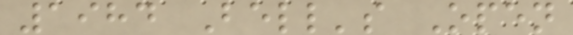1984 Bell's Open
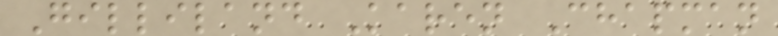Gilliland Karen Chapman
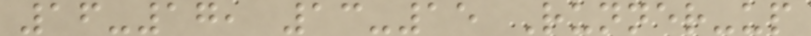16-17, 13-15 Runner-up
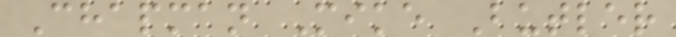Chapman Mike Butler
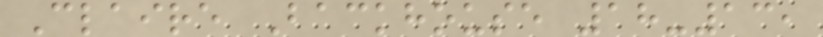Claire Backhouse 18-13,
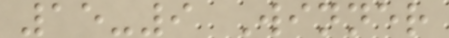15-9 Winner
